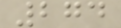274
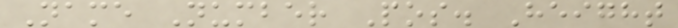Name Number Pos. Height
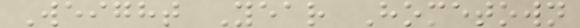Weight Year Hometown
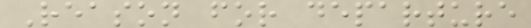Reason for departure
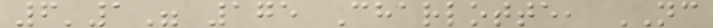6'1" 175 Charlotte, NC
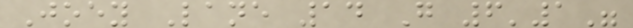Joey Lane 14 G 6'1"
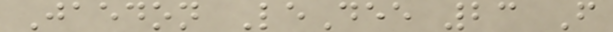Jaedon LeDee 23 F
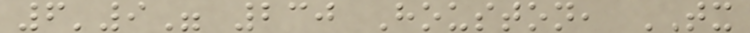6'9" 230 Houston, TX
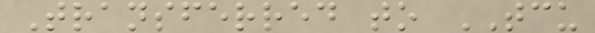Transferred to TCU
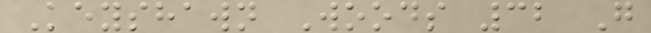Keyshawn Woods 32 G
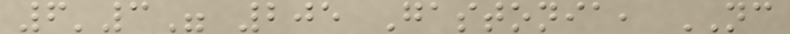6'3" 205 Gastonia, NC
